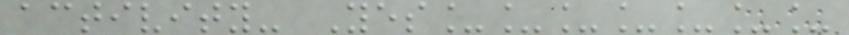activity- Yes_______
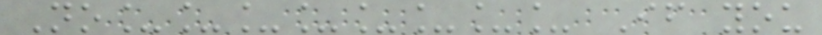No________ If you
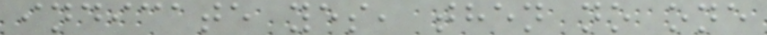indicate yes, then no one
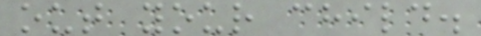out your child.
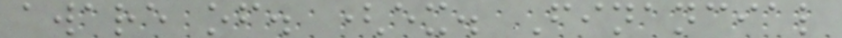aware of. (ex. Financial
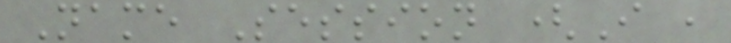Name Session (I ,
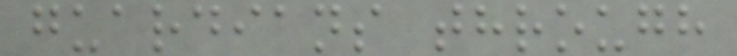guardians through
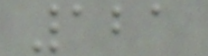121
